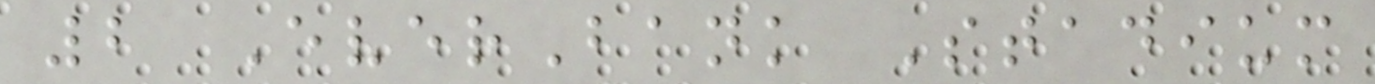2 EverBank Stadium
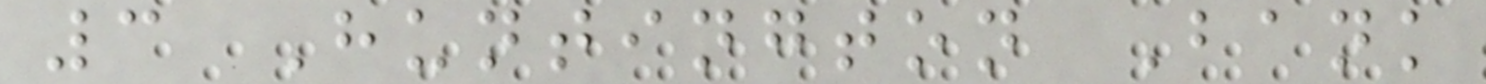3 Huntington Bank
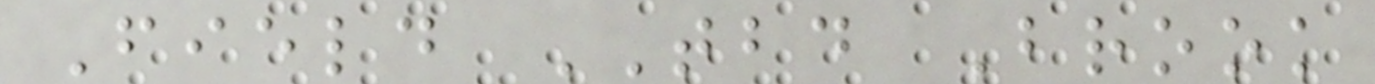Field TBD Brook
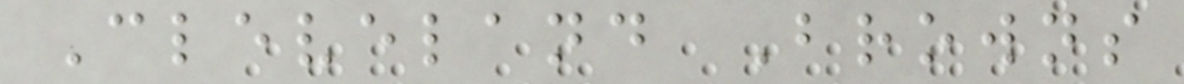Cleveland Browns
